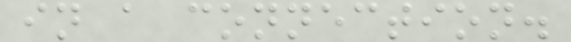in a connection.
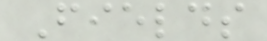Fields
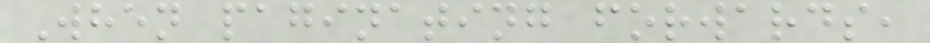When paginating forwards,
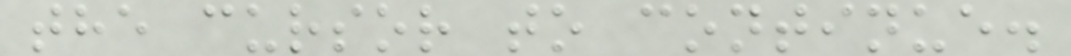the cursor to continue.
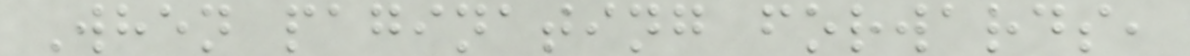When paginating forwards,
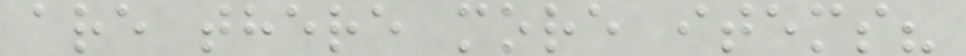are there more items?
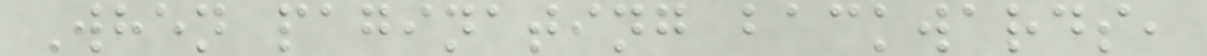When paginating backwards,
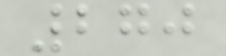270
